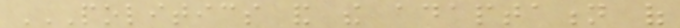POLITICS AND THE ADAPTATION OF
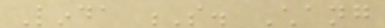Linda S. Chang
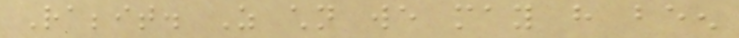Rabbit. As children we may have been
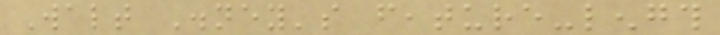Walt Disney's feature-length
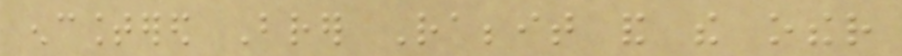encountered Brer Rabbit and the other
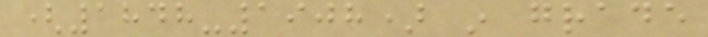(1848-1908) in grade
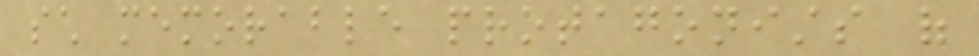such memorable protagonists of
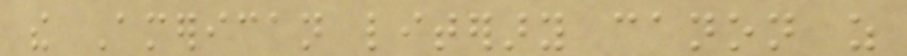the American literary canon as
